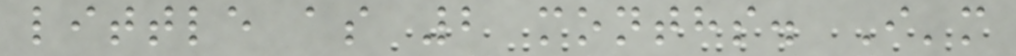little as 2 months. I'm
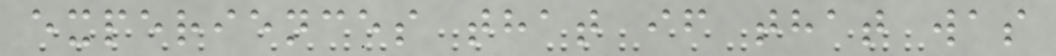experiences that if that was
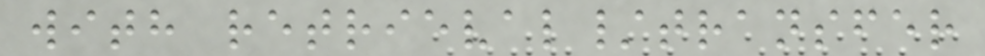with retrieval/transfer
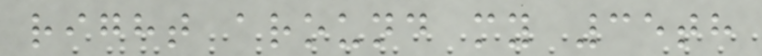right around my 35th
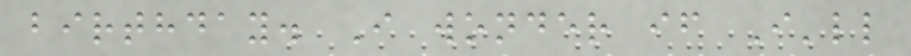birthday. I wonder if I'll
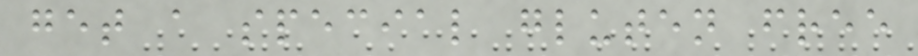get a special gluten free
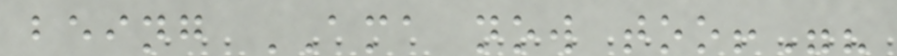being AMA now too!"?
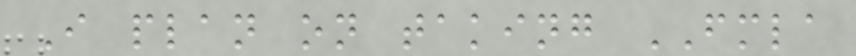I plan on taking FMLA
